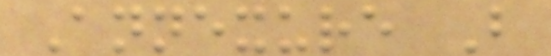Annexure B
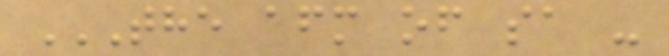THE AFM OF SA -
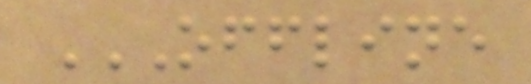OFFLINE
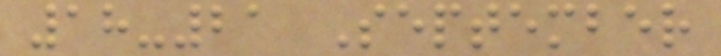18-21 September
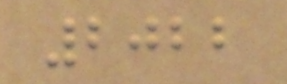2022
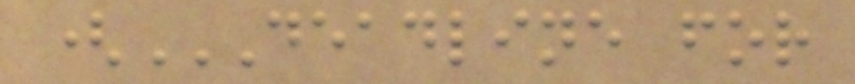(DEADLINE FOR
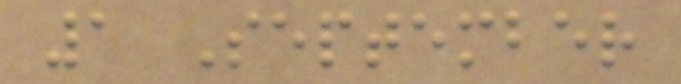1 September
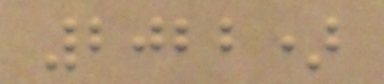2022)
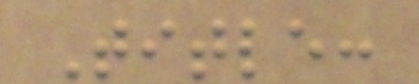Title:
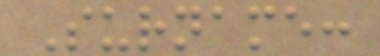Surname:
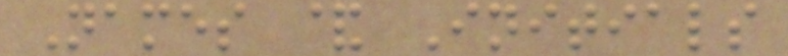Names & Initials
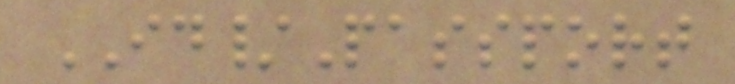ID/Passport
